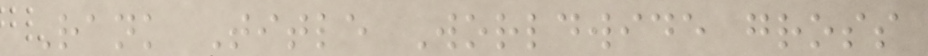Rank Title Worldwide gross
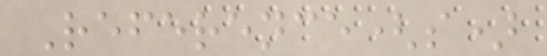Reference(s)
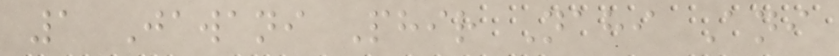1 Jawani Phir Nahi Ani
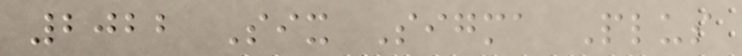2022 Six Sigma Plus
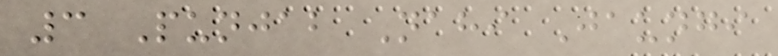3 Punjab Nahi Jaungi
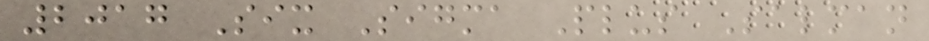2017 Six Sigma Plus Salman
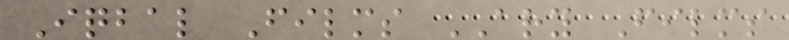Iqbal Films ARY Films
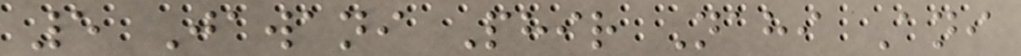5 Jawani Phir Nahi Ani
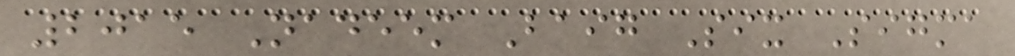2015 Nadeem Baig Six Sigma
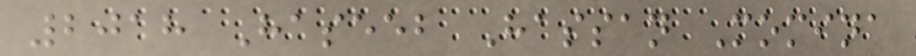2018 Haseeb Hassan Momina
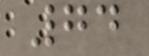74
